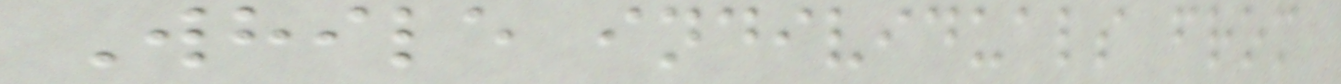While individuals from
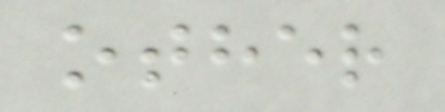other
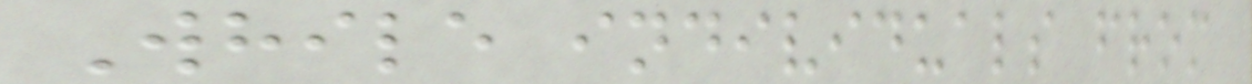While individuals from
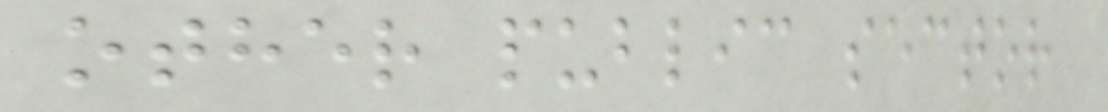other public sector
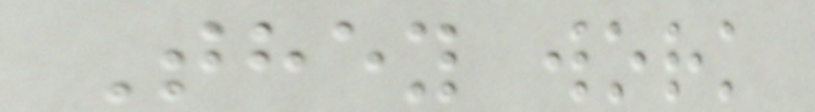They work
